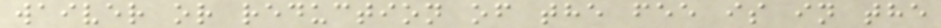waiver or reduction of the fee is in the
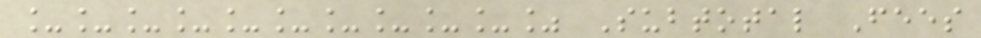__________% Subtotal Fees
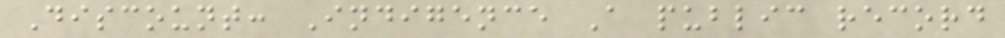Discount: Indigence A public record
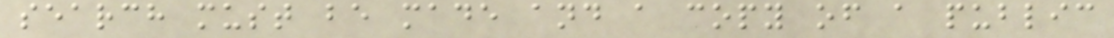search must be made and a copy of a public
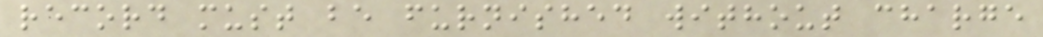record must be furnished without charge
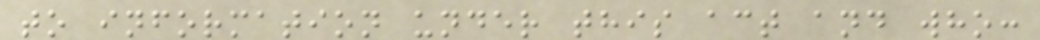to information under this act and who:
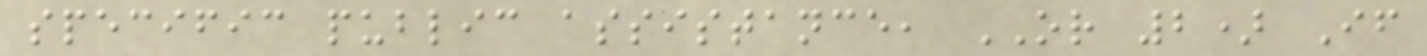specific public assistance, OR 2) If
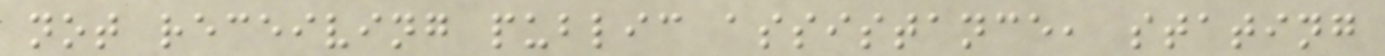not receiving public assistance, stating
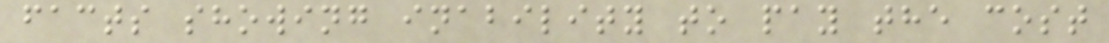facts showing inability to pay the cost
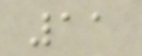11
